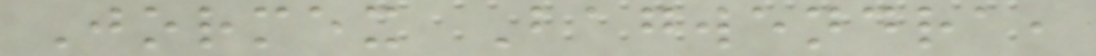Jormex Bagwendra,
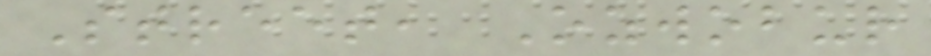Street, Ozwobur
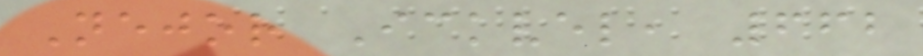Nejor Ickvel, 662
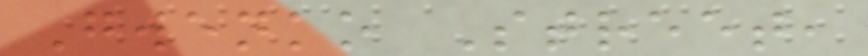Gwenko Street,
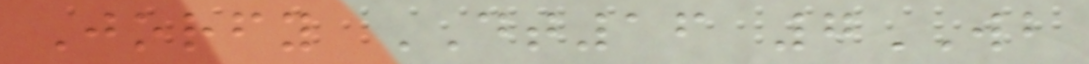Jorfy DT16 7WB
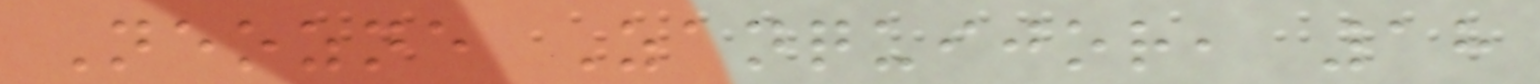Neozne Zanquijor, 18
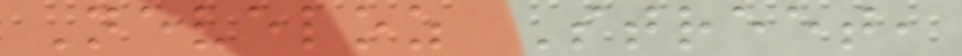Neveloz Street,
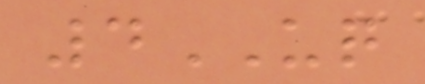4UQ
